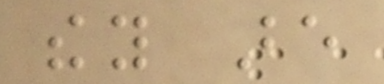they are
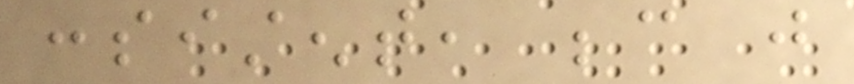consistent, because just
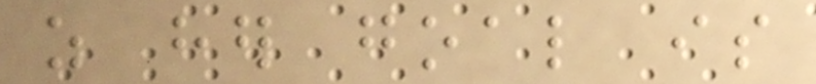as her goal is
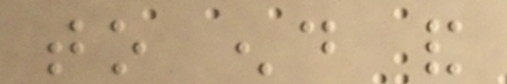to end and
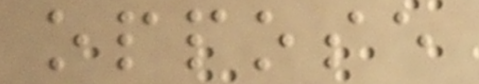oppose
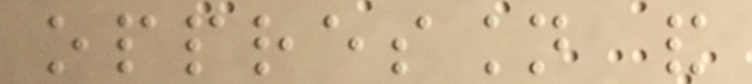oppression and
